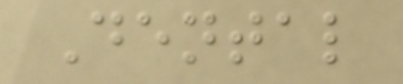Dental
